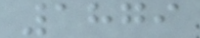1879
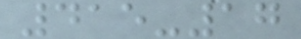415-17
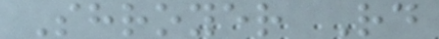Shroyer Rd
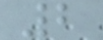2
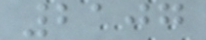2107
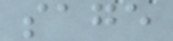sage
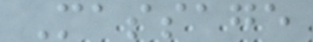Massage
